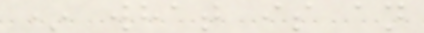* what is an
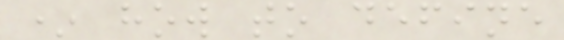* how to define
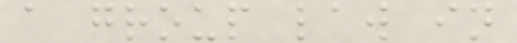a group law in
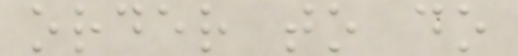order to do
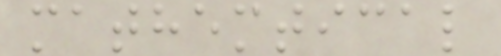mathemtical
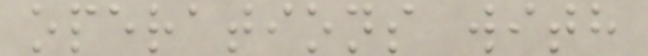operations with
